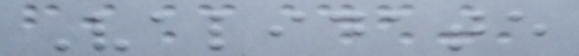Validate
